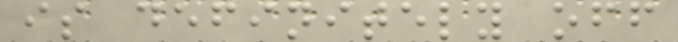is definitely off
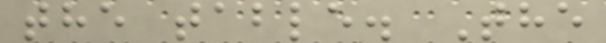the table. The
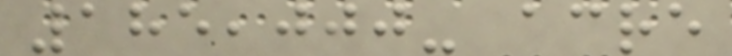185,000- acre
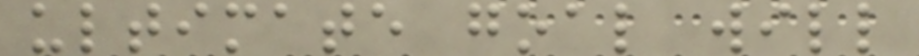ultimate goal will
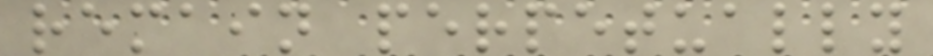remain perpetually
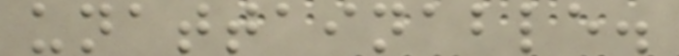unattainable.
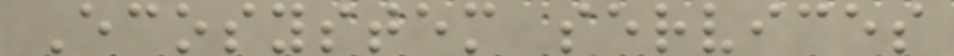Ecosystem services
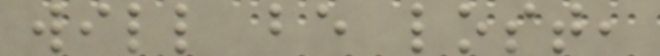will be lost,
